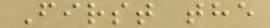First the
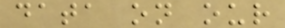data on our
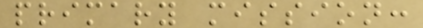primary mission:
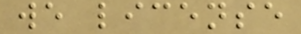we license
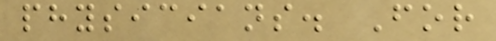physicians. For
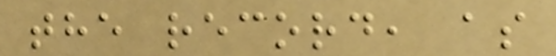the record, as
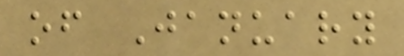of January
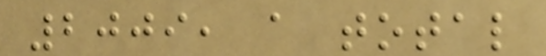2009, a total
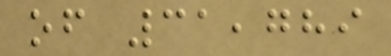of 31,789
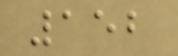152
